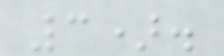3).
